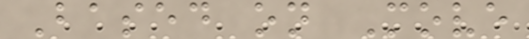Based on Move
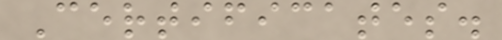Certificates.
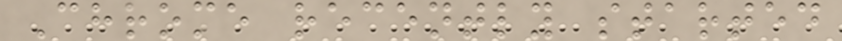Chrome recently started
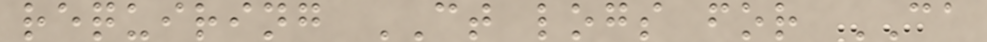requiring CT logs for CA
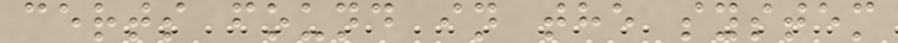certs found in the system
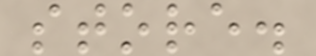store.
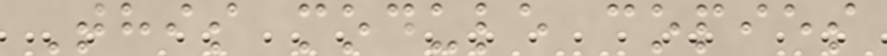This module copies
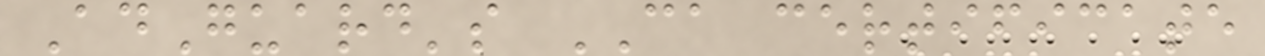AdGuard's CA certificate
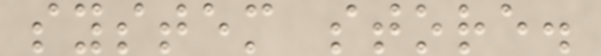system store.
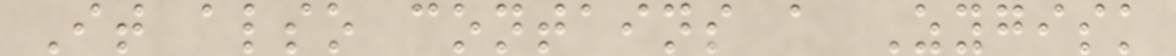It also contains a Zygisk
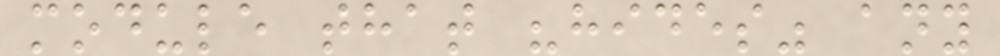module that "hides" any
